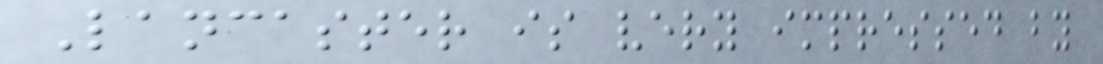Lancaster is very impressed by
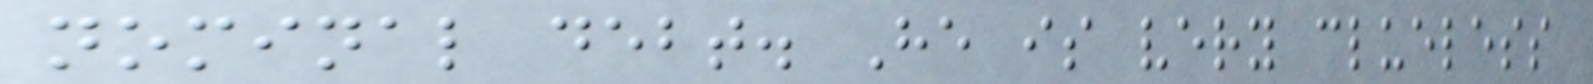nominal debt. He is very clueless
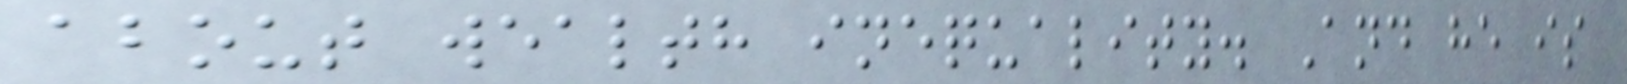about wealth inequality. And he is
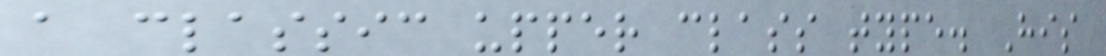a classic upper class type. His
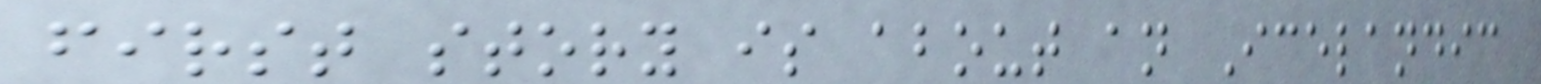first story is about an Icelandic
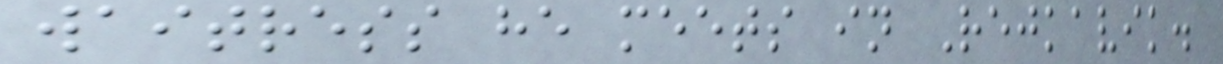waitress he meets in Rejkavik.
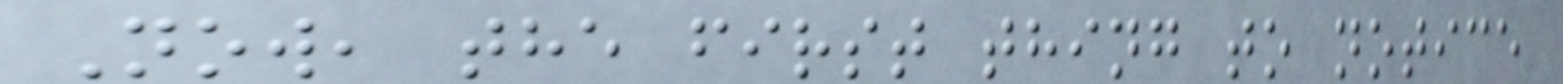Now, the first thing to notice
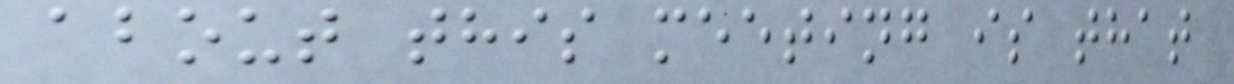about this meeting is that
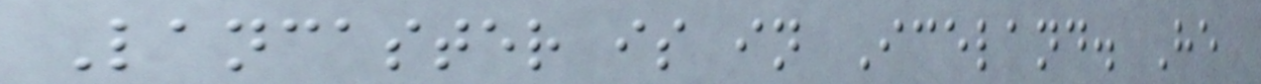Lancaster is in Iceland. He
